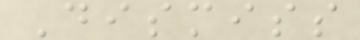Dismiss
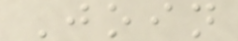Join
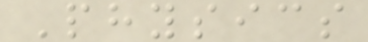Physics
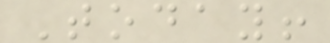Today!
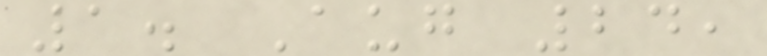1. Aug 24,
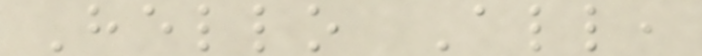Hello All,
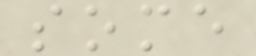some
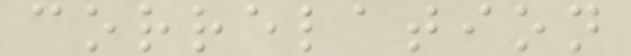correlation
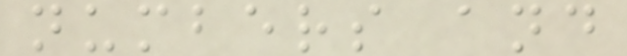numbers and
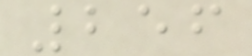256
